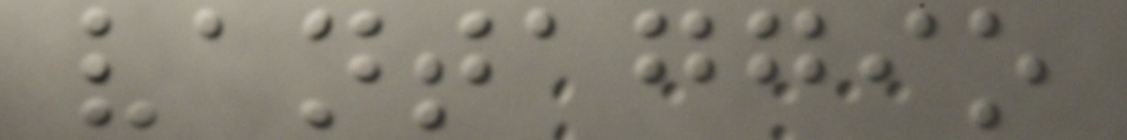vantaggio
